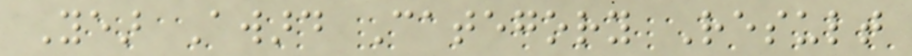Year Award Category Result
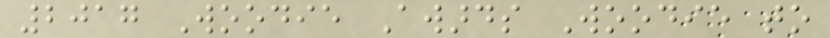2017 Woodie Awards Woodie to
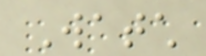Watch
